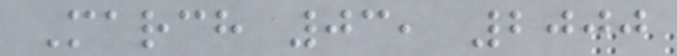March 03, 2000
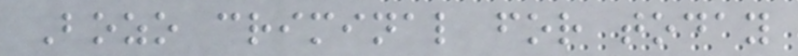Bozo criminal for today
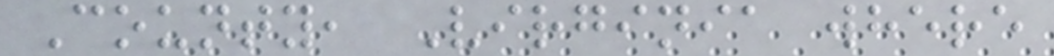County, Virginia where
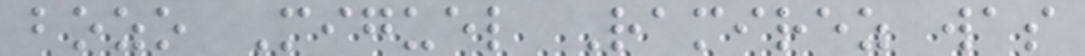bozo Miguel Ramirez was
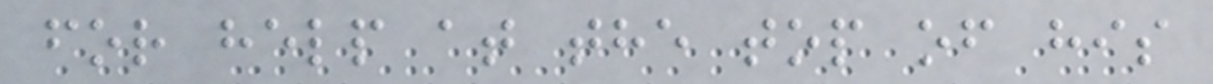for help at the top of his
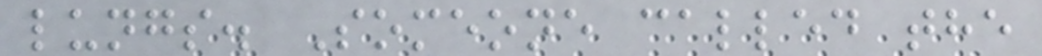lungs. Someone called the
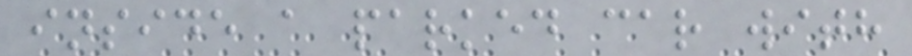inside a parked car with
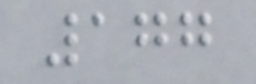177
